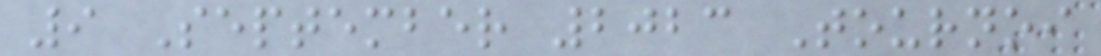9 September 2023 Tournoi
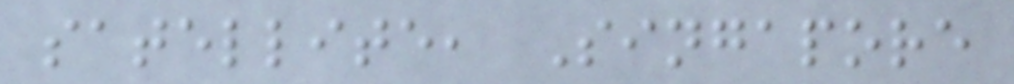satellite, Singapore
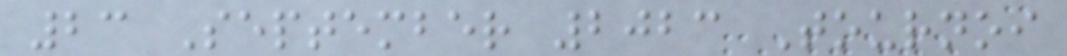23 September 2023 Tournoi
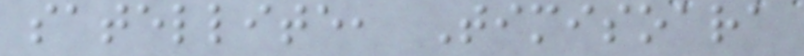satellite, Timisoara
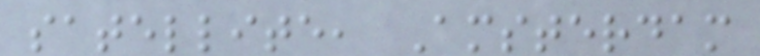satellite, Amsterdam
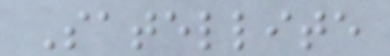Satellite
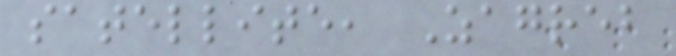satellite, Zagreb
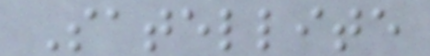Satellite
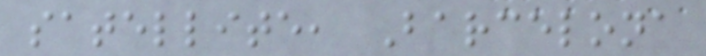satellite, Barcelona
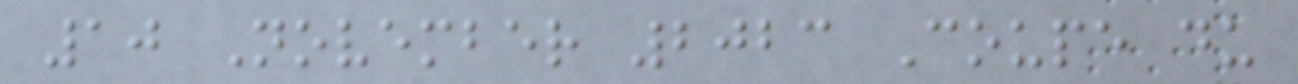10 November 2023 Coupe du
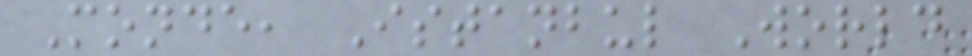Monde, Istanbul World
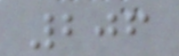206
